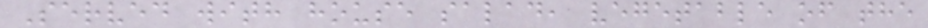Served with house salad, vegetable of the
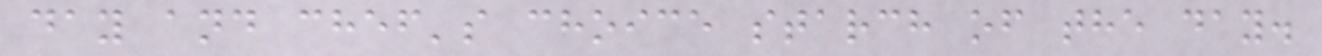day and chef's choice starch of the day.
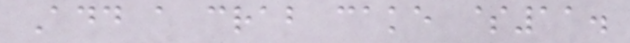Add a crab cake $11.
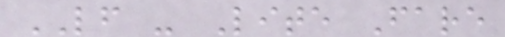LF - Lite Fare
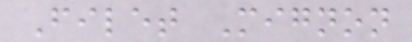Filet Mignon
